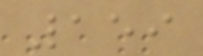159
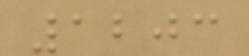1203
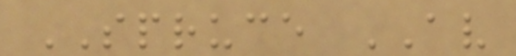SPRUCE AV
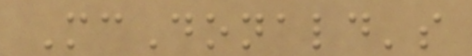McDonald's
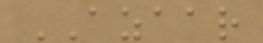AZAAR
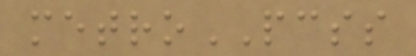metroPCSS
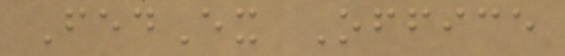FedEx Office
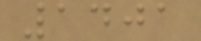1401
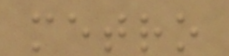metro
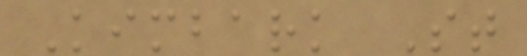Kimbark St
